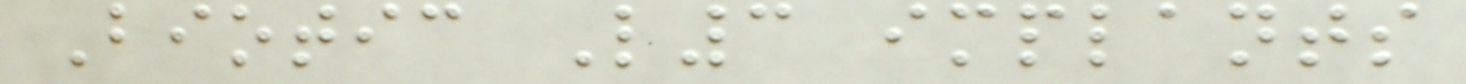Biotic L3 implants
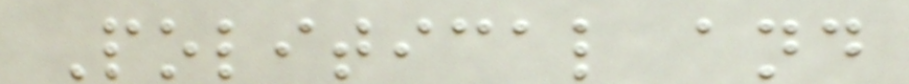Political and
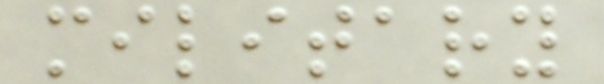military
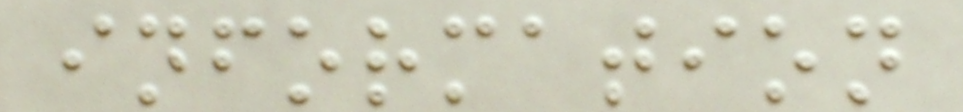information
